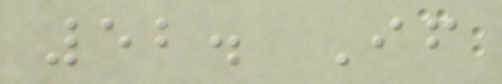52. If
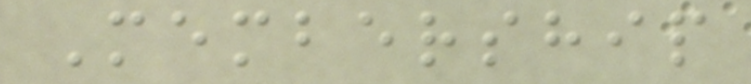Membership
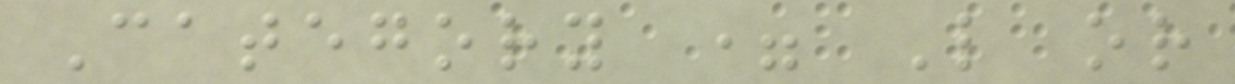Category = L or
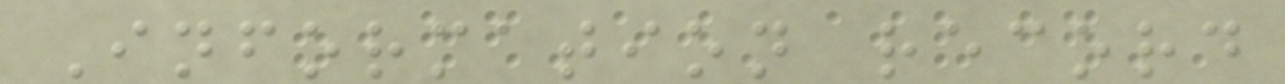Information record
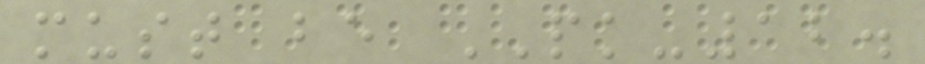must be PK-12.
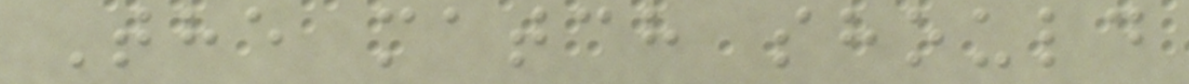The match should
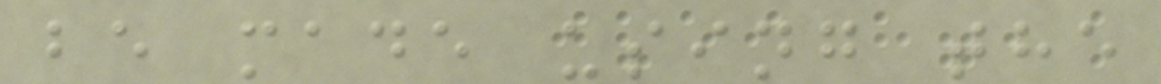be made using the
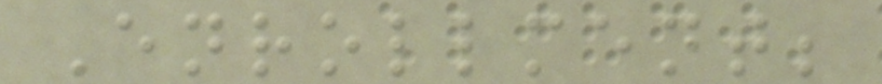Enrollment;
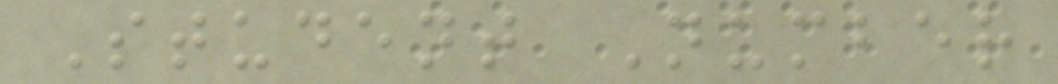Student Number
